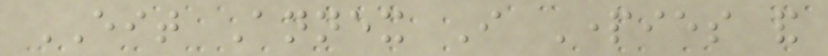EIT Annex I Parties and
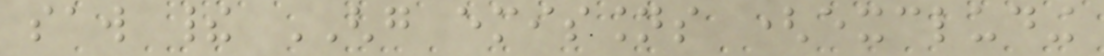saw their GHG emissions (excluding
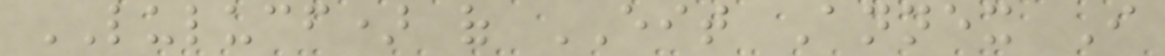LULUCF) of EIT Annex I
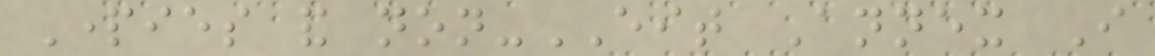Parties and non-EIT Annex I
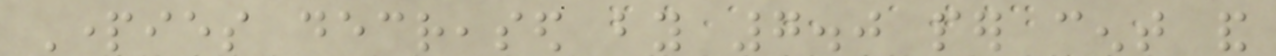Parties decreased by 7.0 per cent and
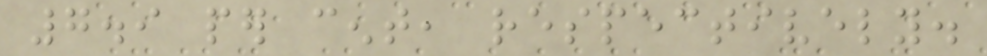7.9 per cent, respectively.
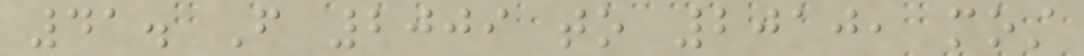41. From 2009 to 2010, most
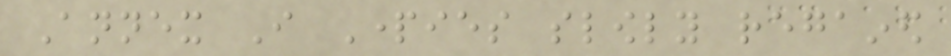Annex I Parties slowly regained
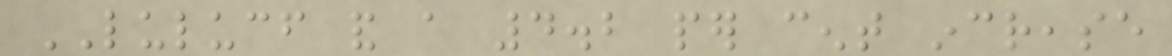LULUCF and a 4.2 per cent increase
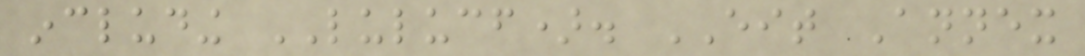including LULUCF). EIT Annex
